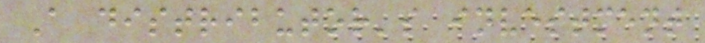A distributor's investment
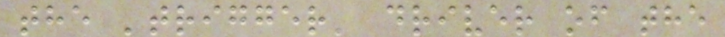the 'trigger' driver of the
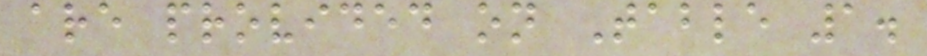are provided on Table 1.
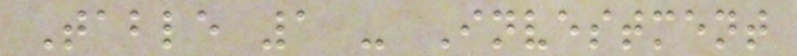Table 1 - Investment
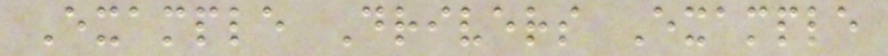Example Drivers Example
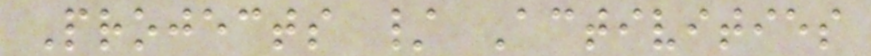Projects / Activities
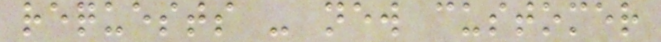requests - new customer
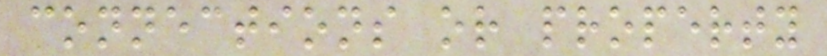connections or property
